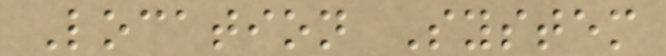Location System
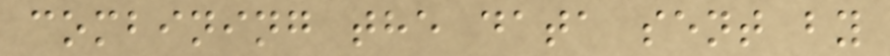combining the data sent by
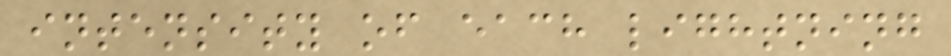intensity of each lightning
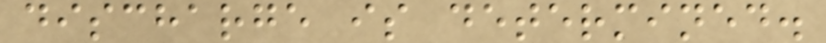discharge is determined.
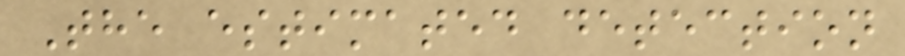The estimated detection
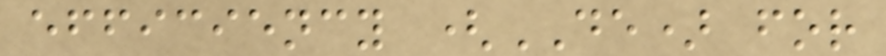efficiency (DE) for
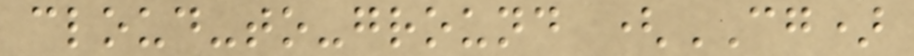cloud-to-ground (CG)
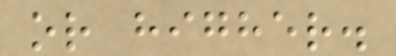or higher.
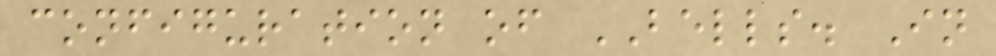configuration of BELLS. In
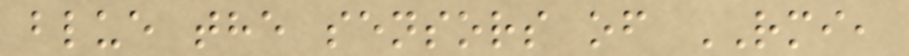blue the sensors of RMI,
